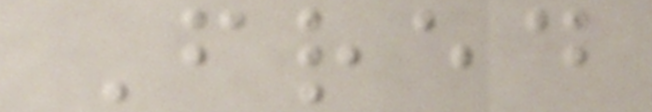Fred
